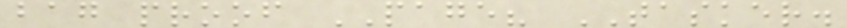bag proof PAGE? TASKER.
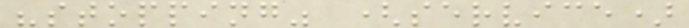"stopping" (service)
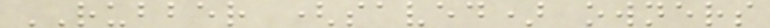RUBBER (saved) owners
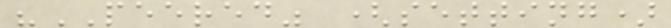"PEERED" (setting)
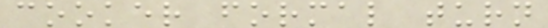cooker formal turn
